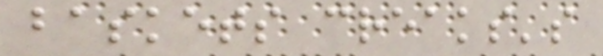baskets creaks's
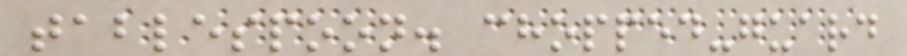tablespoon. chopped-guard
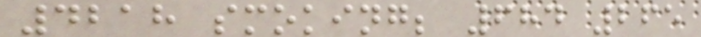4218 smoking; 684 265
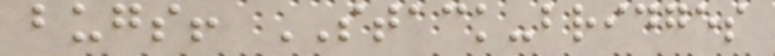bugs! STACK-bridges
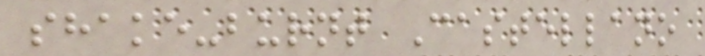shake-burnt Castellano
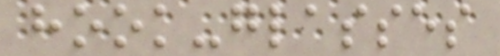hook-glasses
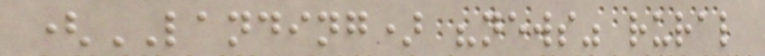(LANDING) "news" rural
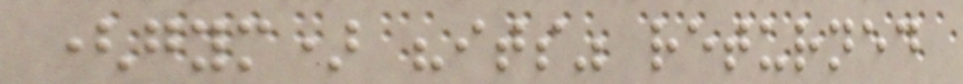(gym) "its" returned
